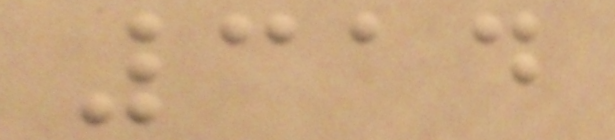314
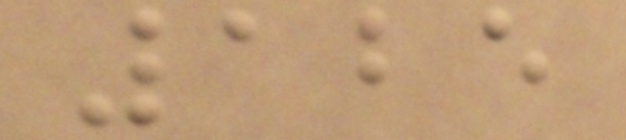125
